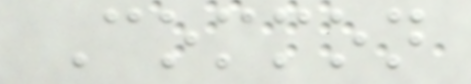Common
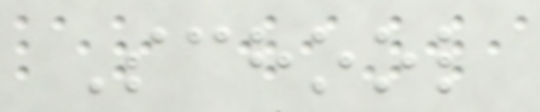School
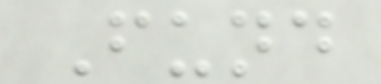Fund
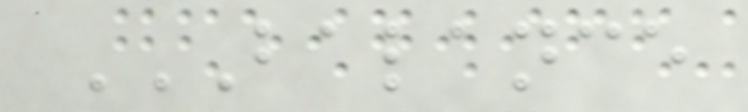BALANCE
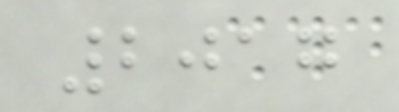2017
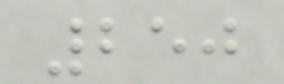250
